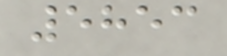5853
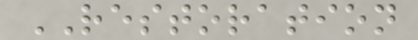RESTORATION
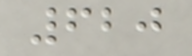620
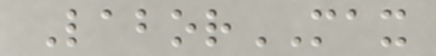LaborMAX
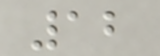12
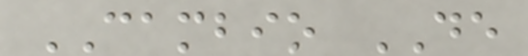CAMBIO DE
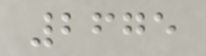2675
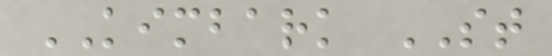KIMBARK ST
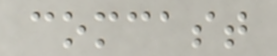comcast
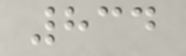834
